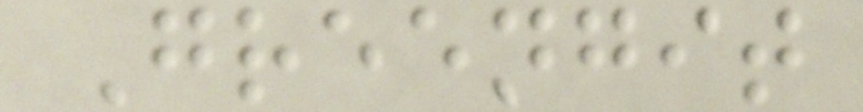Greengit
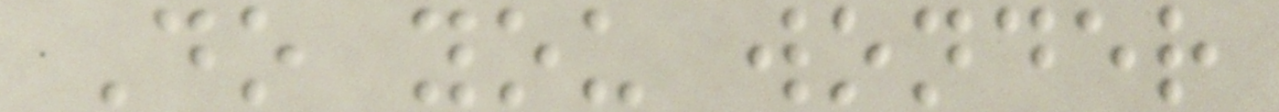Do you wonder
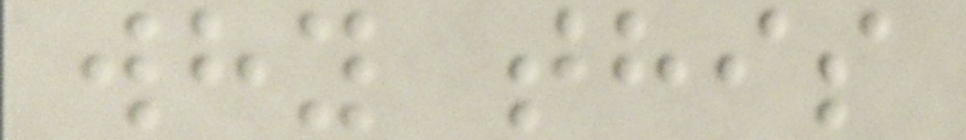why this
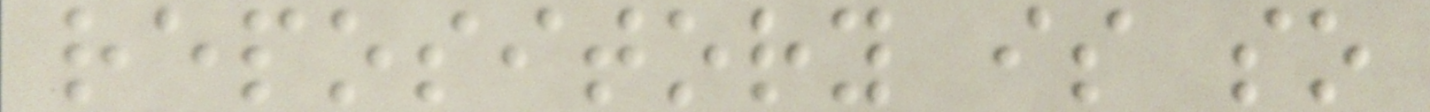repository is so
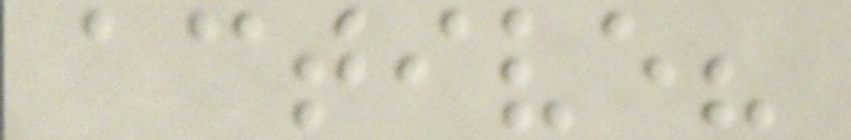active?
